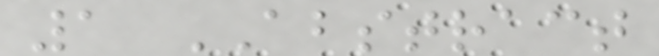1 ABSTRACT
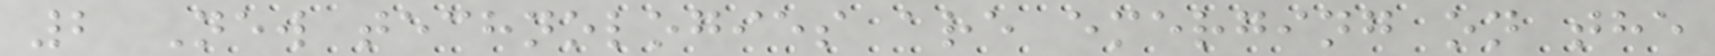2 New technologies are emerging on the
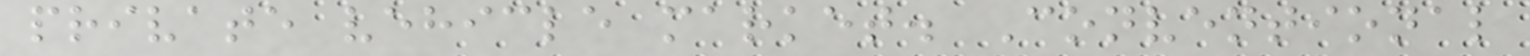private vehicle market. Conventional
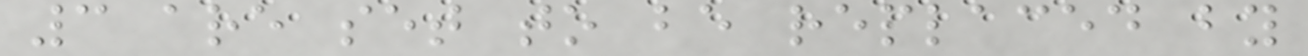3 are set to be replaced by
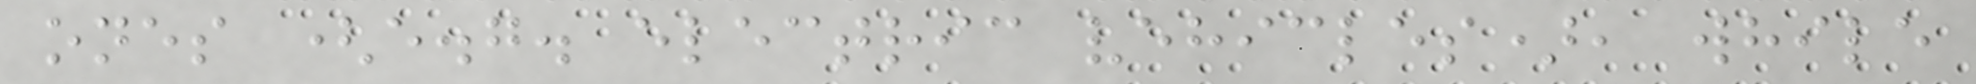ones (e.g. electric vehicles), while
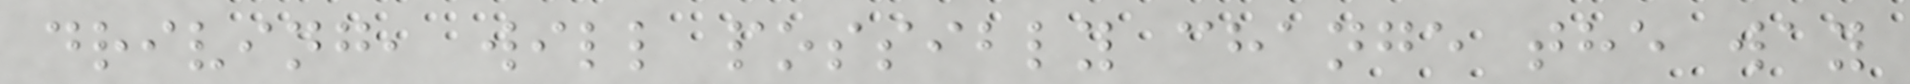driving, will possibly change the way
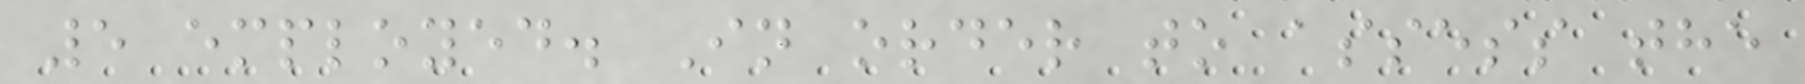5 employed. In order to assess the
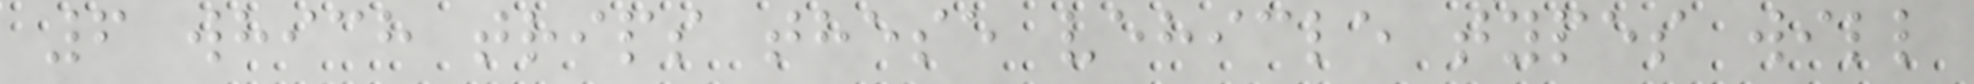6 which trips these vehicle types will
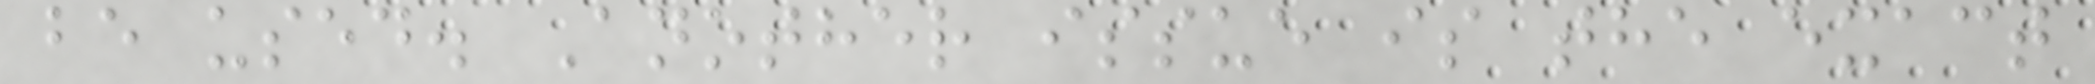be used. Another issue is the exact
